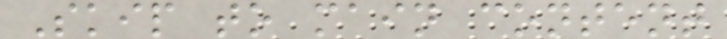Skip to main content
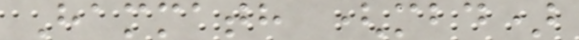Hammath (mbd)
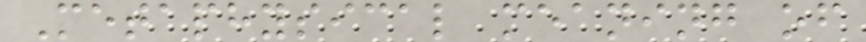Metaphysical meaning of
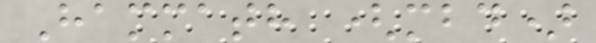Hammath (mbd)
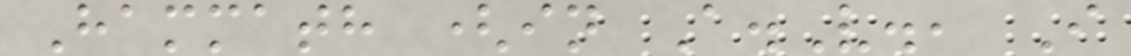Hammath (in A.V., I
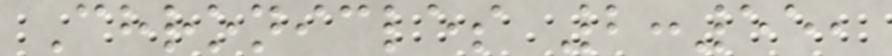Chronicles 2:55,
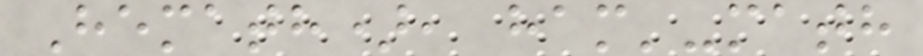Hemath), ham'-math
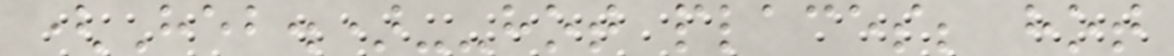(Heb.)--hot places; hot
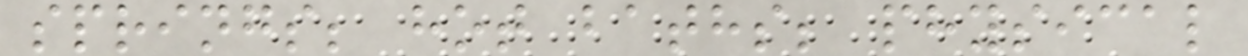springs; hot baths; physical
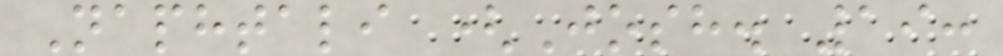Naphtali (Josh. 19:
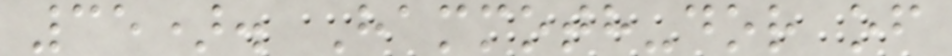35). Hammoth-dor of
